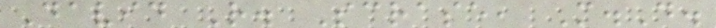David R. Scrase, M.D.
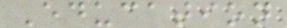Education
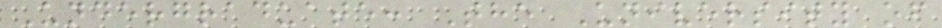Undergraduate: The University of
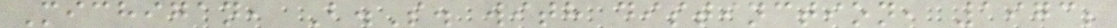Michigan, B.S. with distinction, 1973;
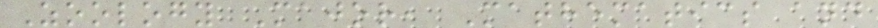Zoology Major, Mathematics and
